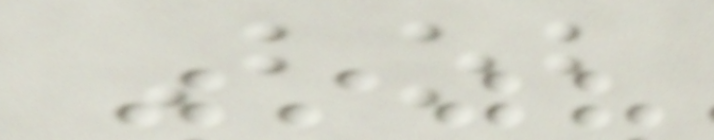Bob
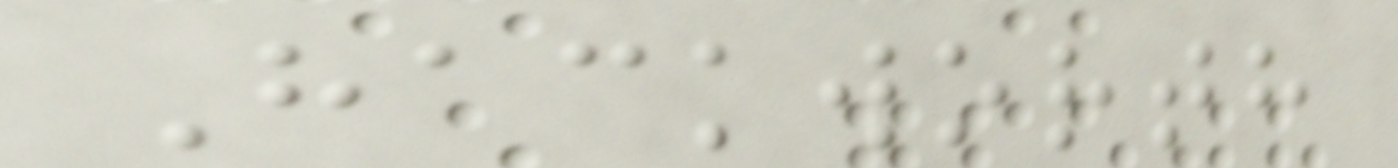Hackworth
